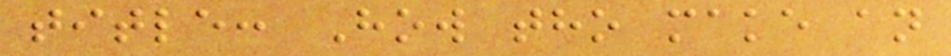title: How tho make an
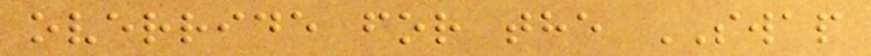override for the SWAP
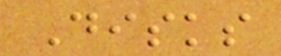Disks
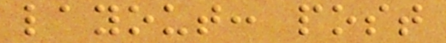layout: post
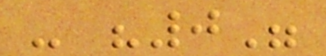- "0"
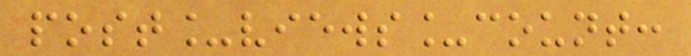post_views_count:
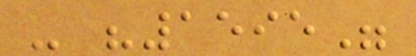- "1595"
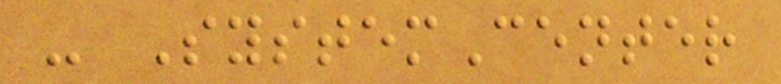- SystemCenter
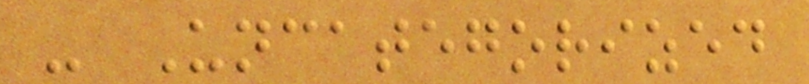- Uncategorized
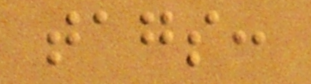tags:
